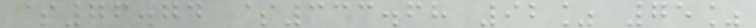$76.74 $333.68 92% 75%
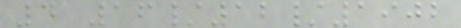4 16/12/1902
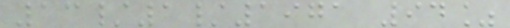13/1/1971 94%
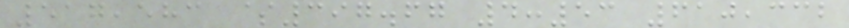517,583 $397.67 4:53 610,332
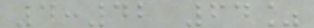4:42 64%
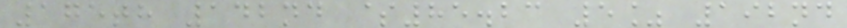175th 142nd $85.23 5% 192nd
